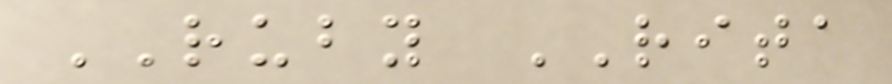RUBY RITA
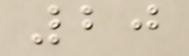20
